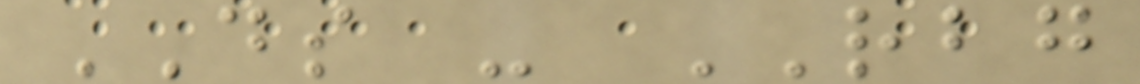DS - RBG
